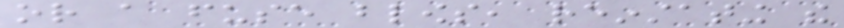or a fuse blows, reinstating the
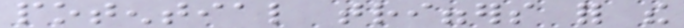potential triggers for the
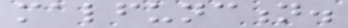malfunction.
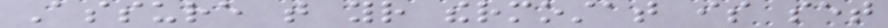Assure that your thermostat is set
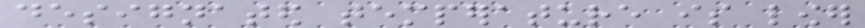designated temperature is lower
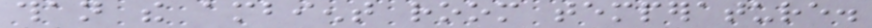than the ambient room temperature.
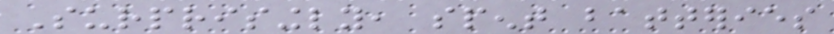Surprisingly, spent batteries
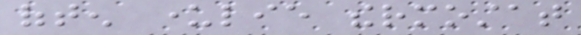often underlie thermostat
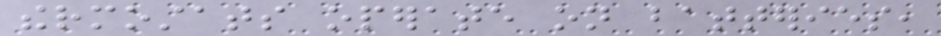thermostats operate on batteries,
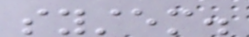system.
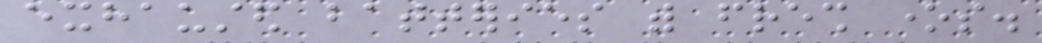exhausted batteries with fresh ones.
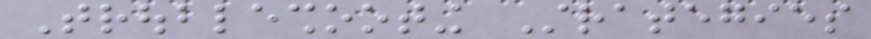Troubleshooting Strategies
